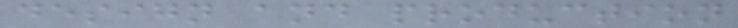design and production
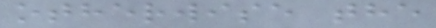otherwise the
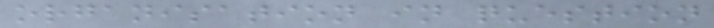organisation in question
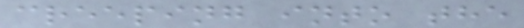creeping into the
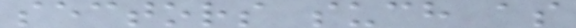sectors such as
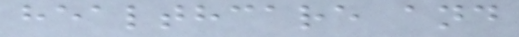healthcare and
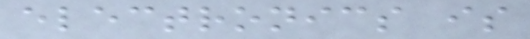electronics is
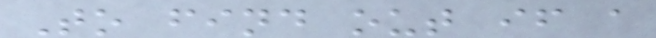To find out if a
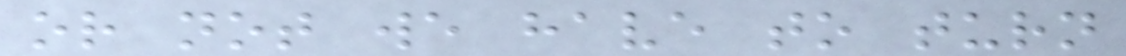or not we have to turn
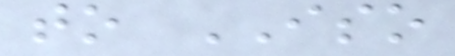to ISO
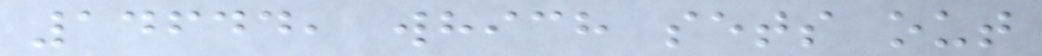14644, which sets out
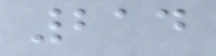214
